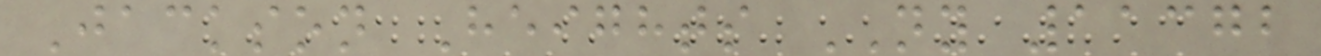Jackson Heights NY 11372
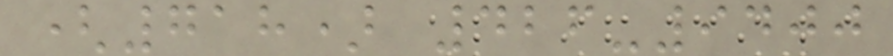(718) 426-9400
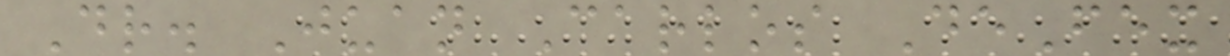Dr. Juan Carlos DeFex
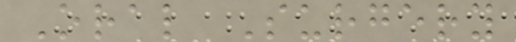Oral Surgery
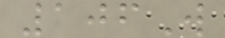106W
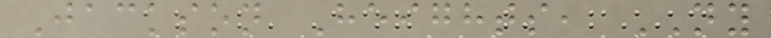Jackson Heights, NY
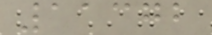11372
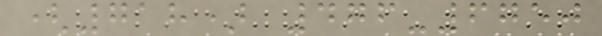(718) 476-6750
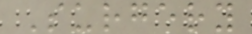Surgery
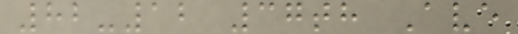82-12 37th Ave
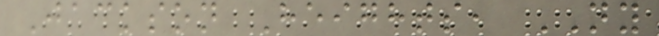Jackson Heights, NY
